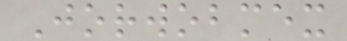Jorwobmex
